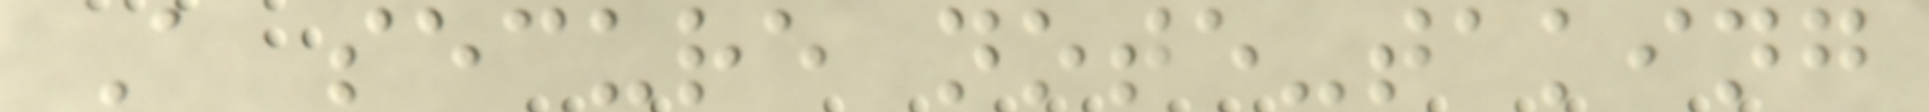A secure note-taking
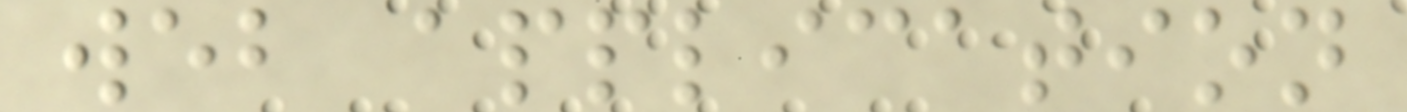web application
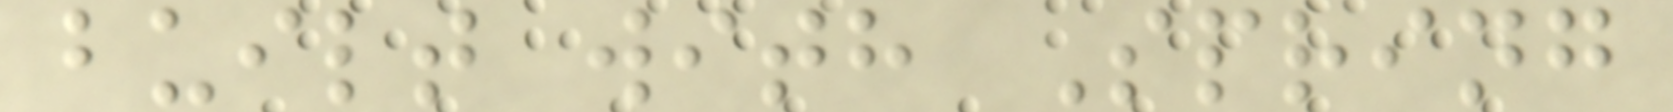built with Spring
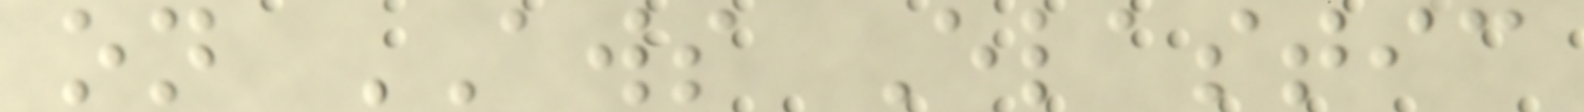on AWS Elastic
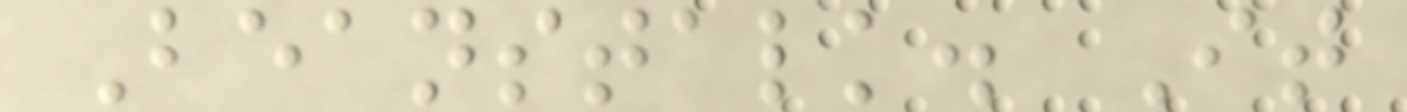Beanstalk. It
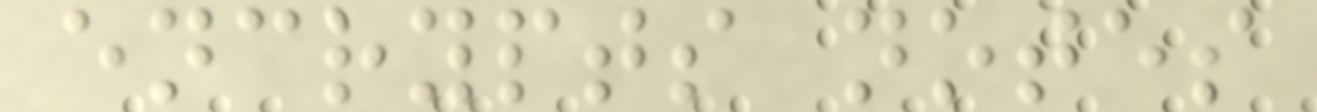encrypts notes
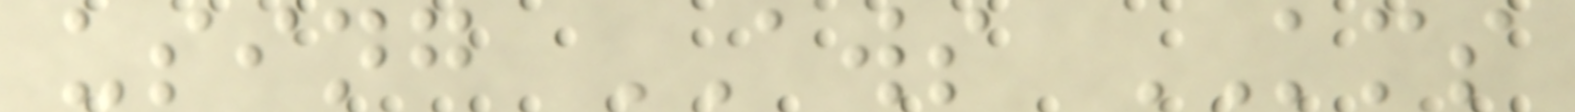using AWS KMS
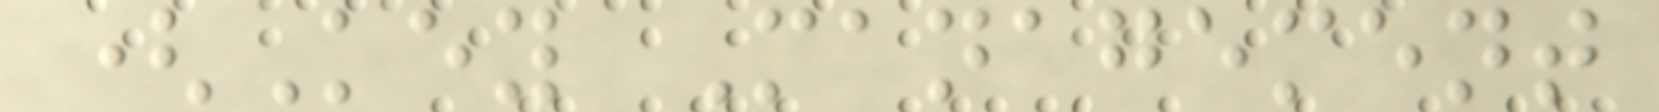(Key Management
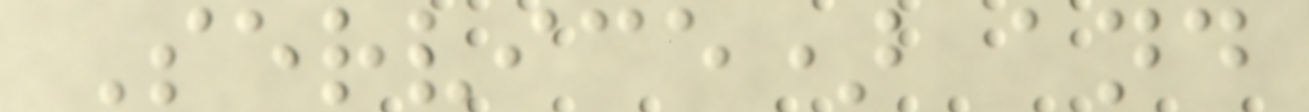Service) and
